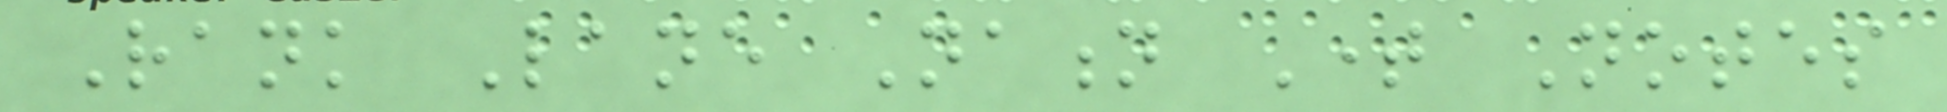Rank Lane Nation Time Notes
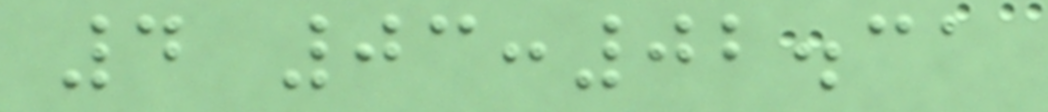4 03:02.31
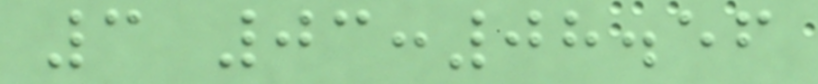3 03:08.56
